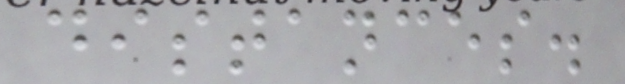distances.
